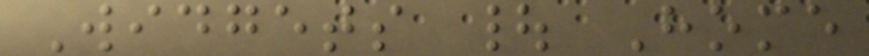Widgets | Home
